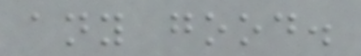any good.
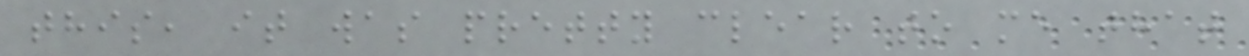this, it was pretty clear to me that
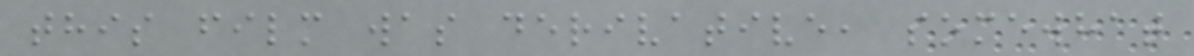this film was derivative, somewhat
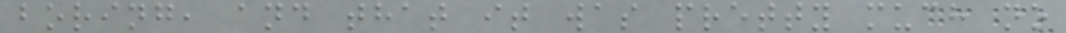boring, and that it was pretty much no
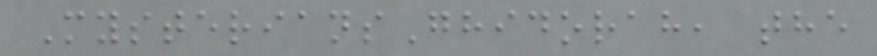MysteriansGhidorah, the
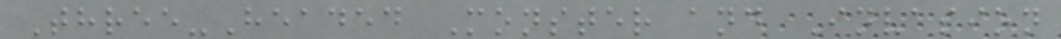Three-Headed Monster and Invasion
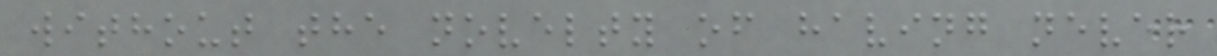without the novelty of having never
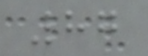87
